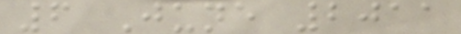6 June 2011
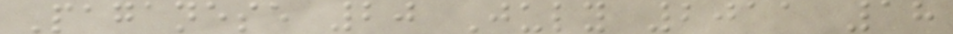Paganese 20 July 2011 18
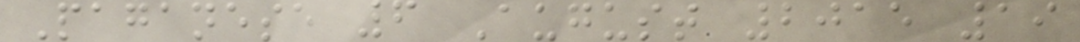Paganese 6 August 2015 19
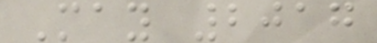May 2017
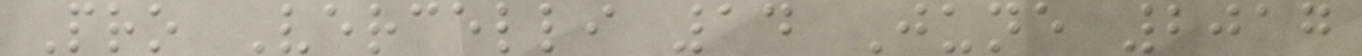Pro Vercelli 14 June 2017
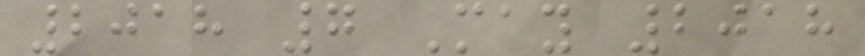2018 7 May 2018
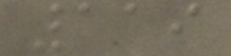119
